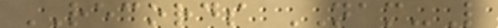RECORDS NAM-L
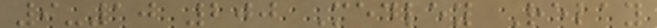9-10 200 Medley Relay
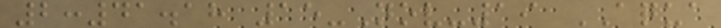2:41.18 15-Nov-19 AQUA
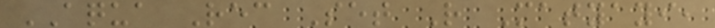AQUA Rec Set R Matyayi,
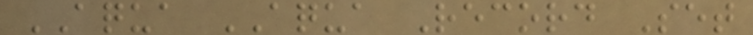AQUA AQUA Record Set
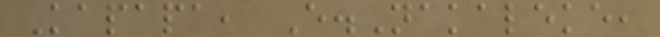Kapapa, E.Nakaleke,
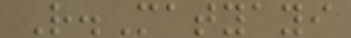R.Matyayi
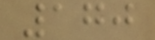170
